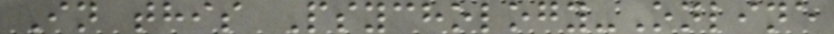In this Psychology-Online
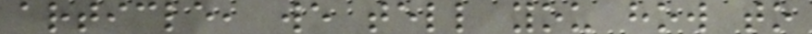article, we tell you how to
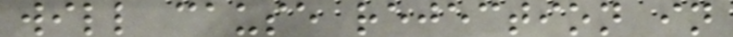will cause rejection in
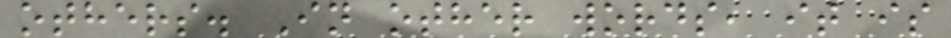others. In other words, it is
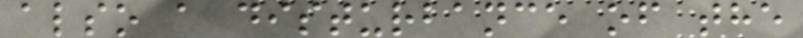also a disturbance of the
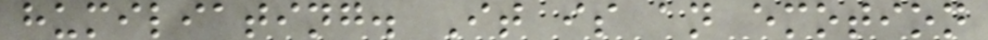humiliating. It is an emotion
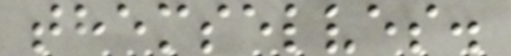themselves.
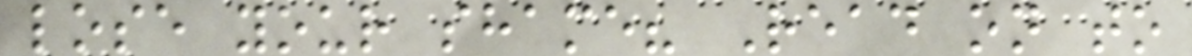lose your shame? Read on to
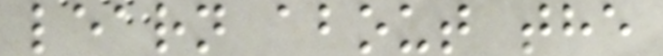learn about the
